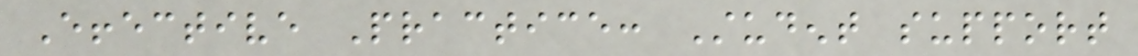Effective Practice: Student support
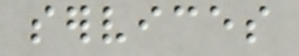services
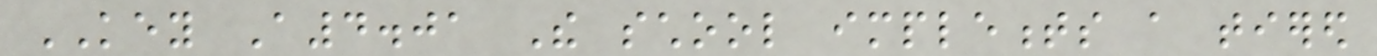KEY A4.01 The school implements a tiered
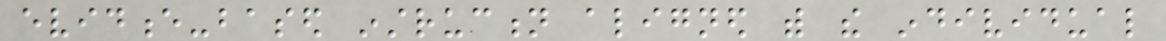evidence-based instruction aligned with the individual
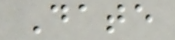Date
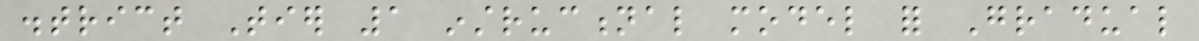district Tier 1 instructional model for Gradual
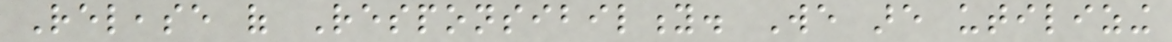Release of Responsibility. We are utilizing
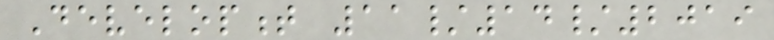Development 11/14/2019
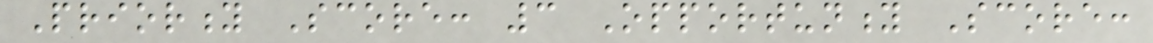Priority Score: 3 Opportunity Score:
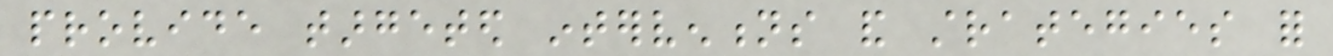provide targeted interventions and strategies for
